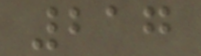217
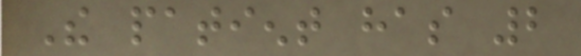The patient has 2
